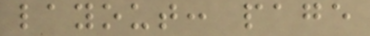layout: page
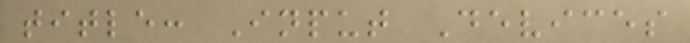title: Input Devices
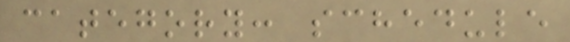category: schedule
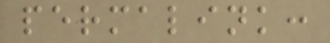permalink:
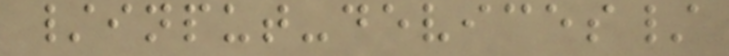/input-devices/
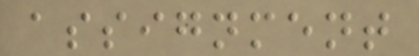assignment
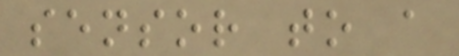sensor to a
